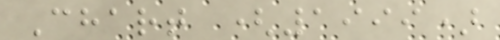Chart (1999)
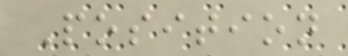Position
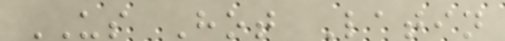US Hot Latin
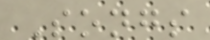Songs
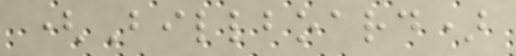(Billboard)
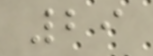29
